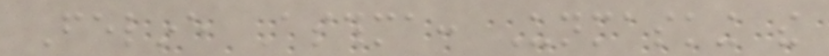Feline Asthma: Unmasking the
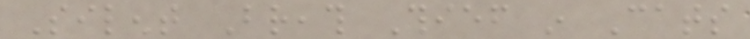Silent Breath Thief in Cats
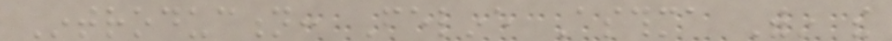Introduction: Feline Asthma Within the
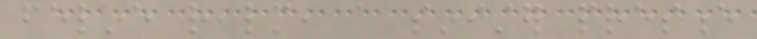feline realm, a sinister presence
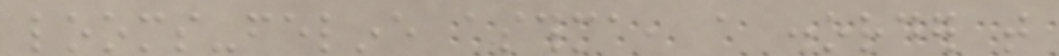looms-feline asthma, a disorder that
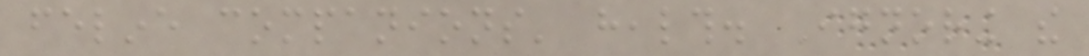feline companions' health. Ignoring the
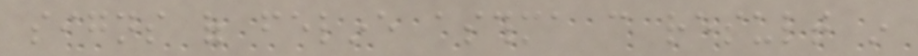signs of feline asthma can result in
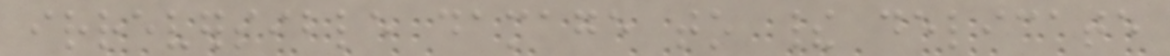irreversible damage to their delicate
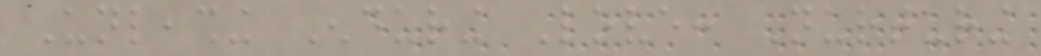Unleashing Enduring Love: Nurturing
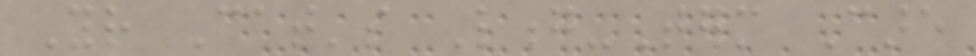Your Cat's Long-Term Care
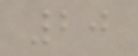20
